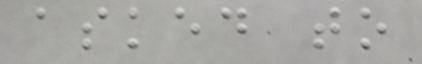asked to
